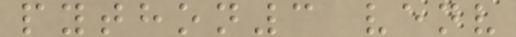python3 venv
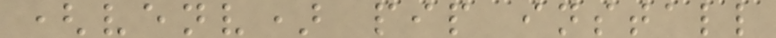(venv) pip install
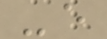-e
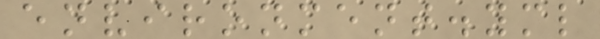environment.yml
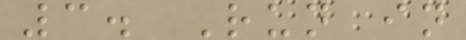3. Run in
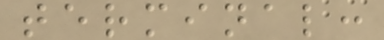terminal:
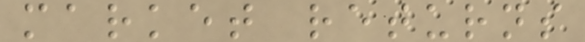market returns
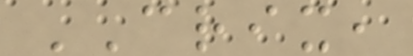CRIX,
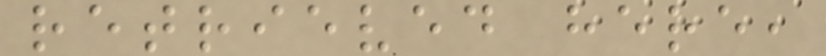retrieved here,
